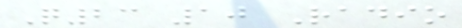Q23 10 Radio
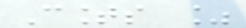Counts %
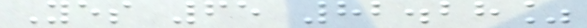Yes 65 82.28%
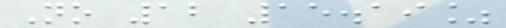No 12 15.19%
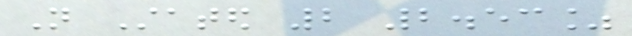Not Stated 2 2.53%
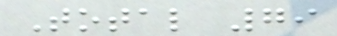Total 79
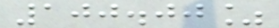100.00%
